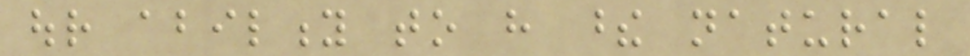our ability to have these natural
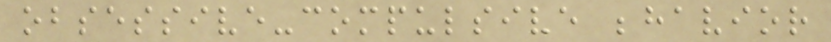obsessive-compulsive behavior
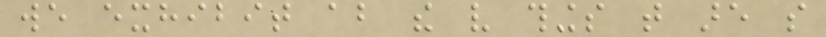we exhibit about the very things that are so
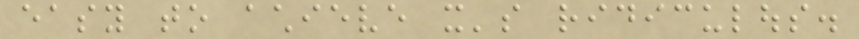easy to achieve it's ridiculous.
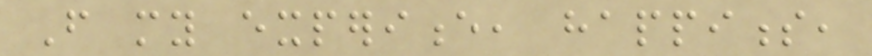From my experience, happiness,
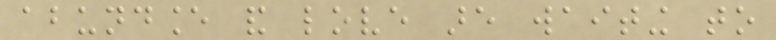abundance and love are waiting to
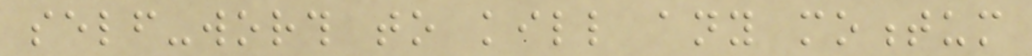self-worth to kill any momentum
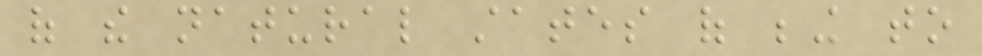of the natural states of being to
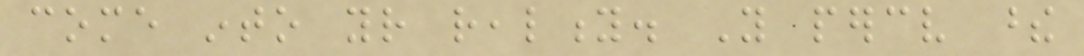come into your reality. You perceive these
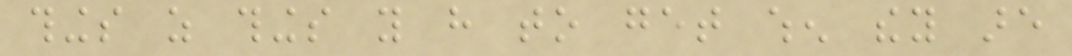things as things you have to get when they are
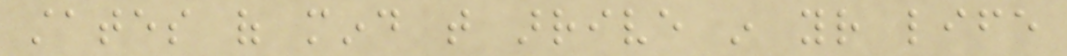states of mind that arrive in your life
